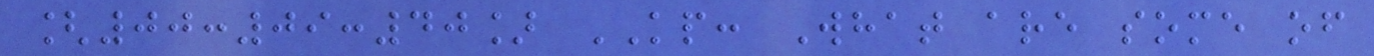[00:09:40] KP: What are some of
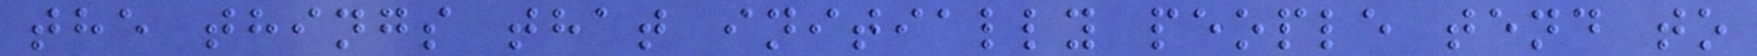the things that initially people tend to
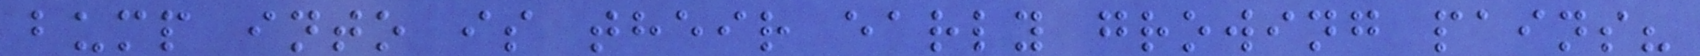bump into is their early growing pains?
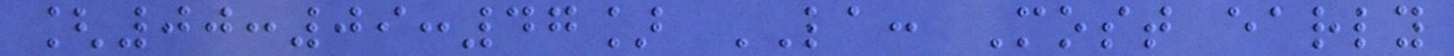[00:09:47] LA: Most early
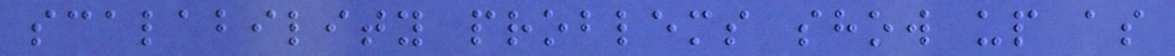scalability problems show up as
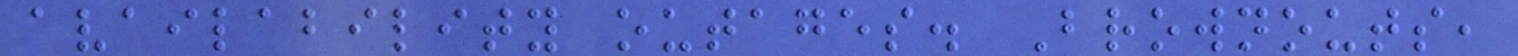availability outages. Brownouts,
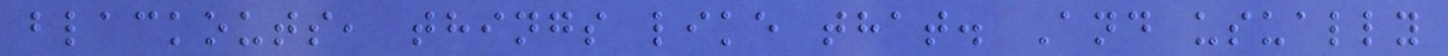blackouts, things like that. And usually
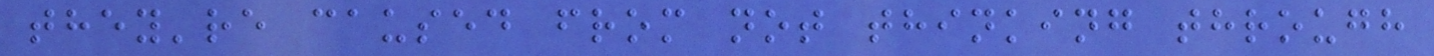they're caused from not thinking through
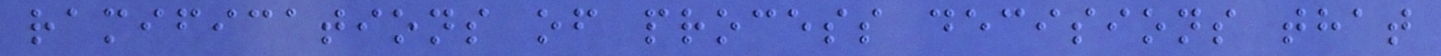ramifications of process decisions that
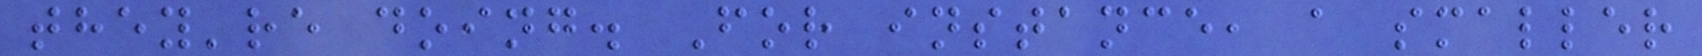they're doing. For instance, a smaller
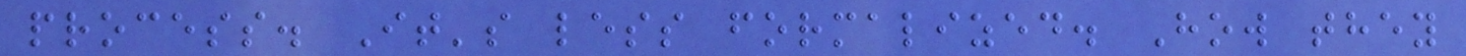process. It's less formalized. How they
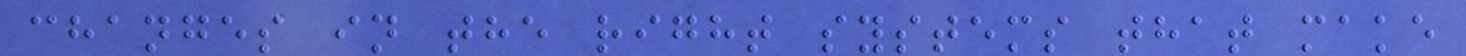changes in the right systems that make
